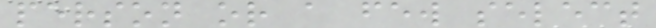person or a few select
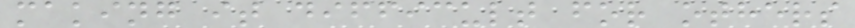making it difficult for others
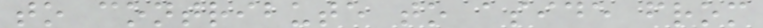to contribute to aside from
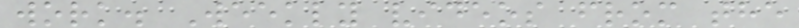work. Weekly videos from the
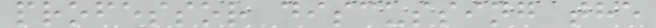professor discussing the
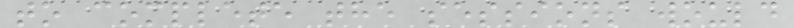to complete the sessions would
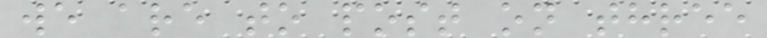we are to post on three
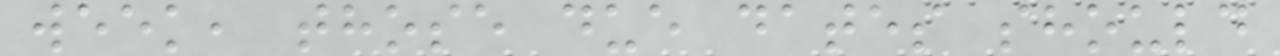week, those due dates should
